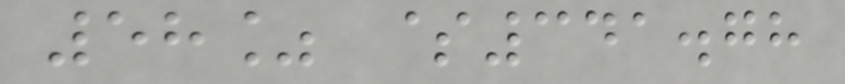58% $341.78
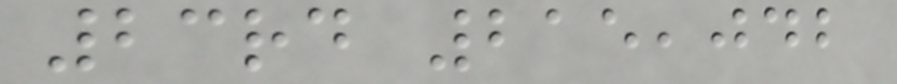23rd 215,042
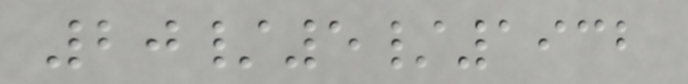20/5/1932
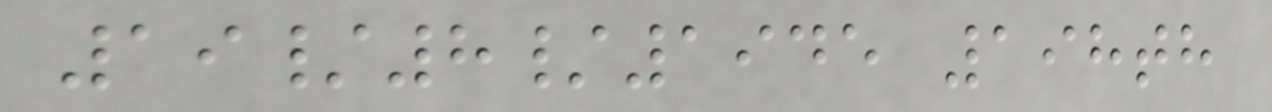19/8/1945 198th
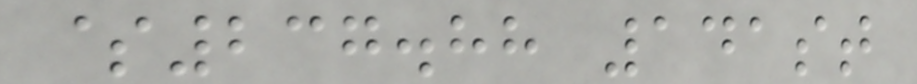$237.88 141st
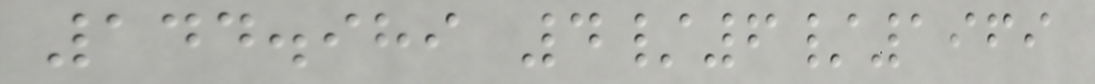144.989 4/6/1969
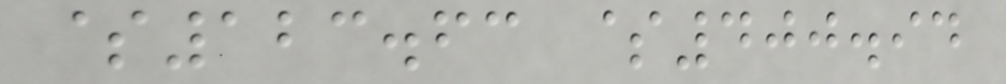$123.63 $400.94
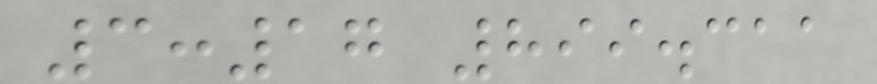3:17 899.311
